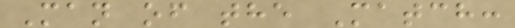Man of the Match:
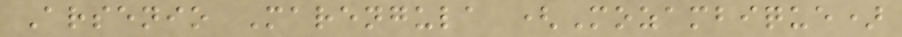Arsenio Marengula (Mozambique)
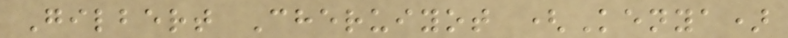Gilbert Cheruiyot (Kenya)
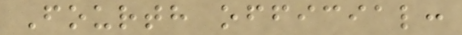Fourth official:
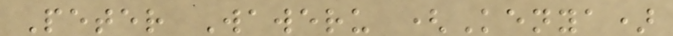Peter Waweru (Kenya)
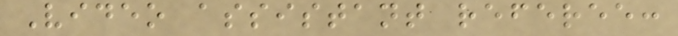Video assistant referee:
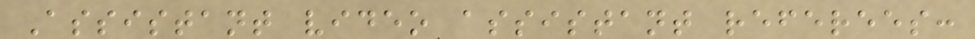Assistant video assistant referees:
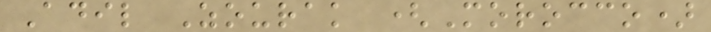Adil Zourak (Morocco)
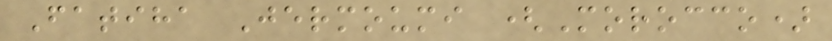Fatiha Jermoumi (Morocco)
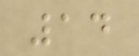14
